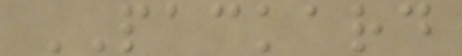PACKARD
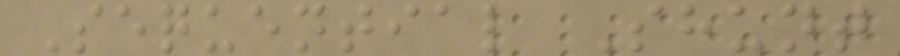Sequential Shunt
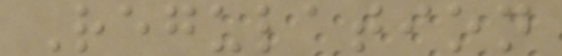Regulation
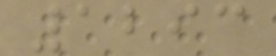1293
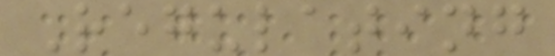Regulating
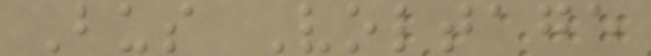Bus Voltage
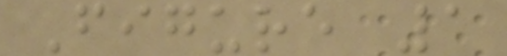Figure 1
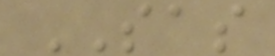SAS
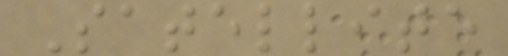Satellite
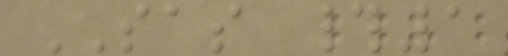SAS #1
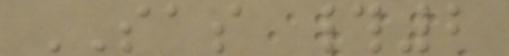SAS #2
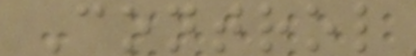Control
